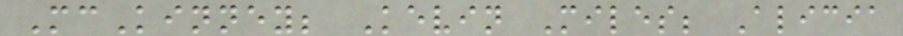McKinney; Kevin Miles; Alicia
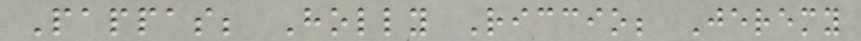Pappas; Holly Riccio; Jeremy
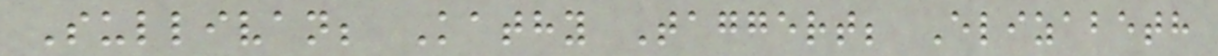Sullivan; Kathy Taggert; Elizabeth
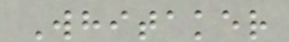Whitaker
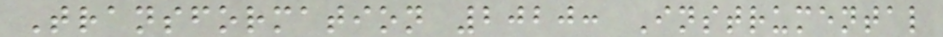Transformation 2020: Instrumental
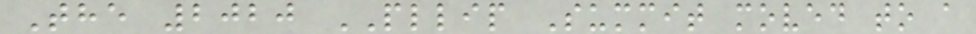The 2020 PLLIP Summit moved to a
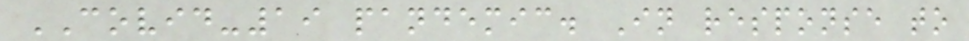COVID-19 pandemic. In response to
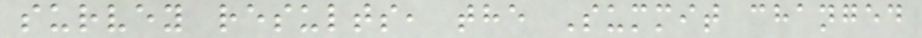survey results, the Summit changed
